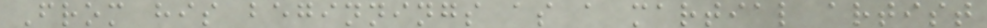From his beginnings as a martial artist
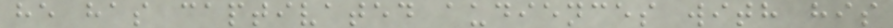he has captivated audiences with his
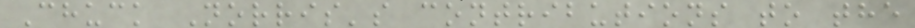Chuck Norris's contributions to the
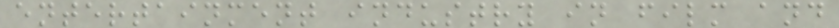entertainment industry in film and
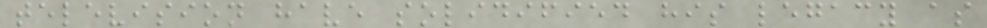television have solidified his legacy as
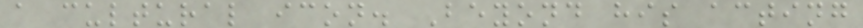a cultural icon. Beyond his acting
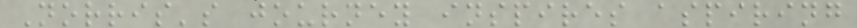Norris's journey inspires aspiring
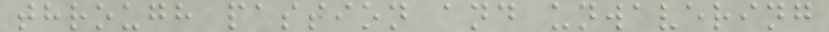through passion and unwavering
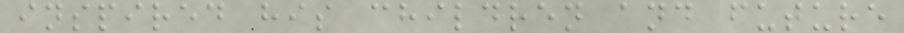inspired his children and future
